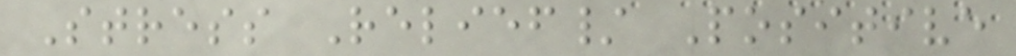Stress Relief/ Positive
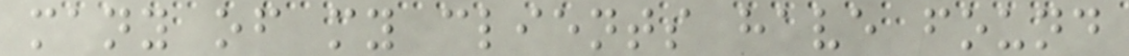many of my clients have found
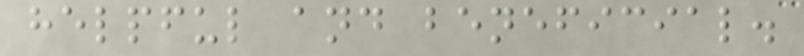helpful and beneficial.
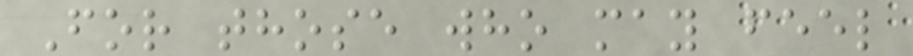For those who may feel
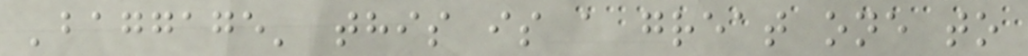'baggage' this is a great one to
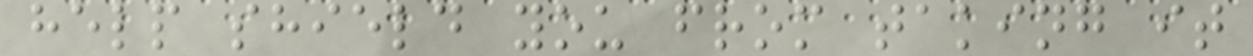help shield you from taking it
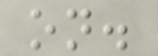on.
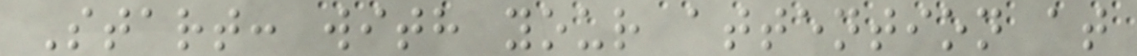Start: with your attention at
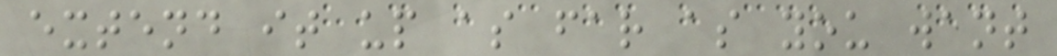extend it up as far as you want
